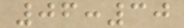06:30
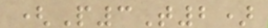(P3T2)
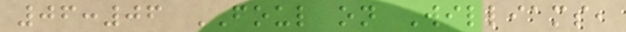06:06 FOUL on Williams,
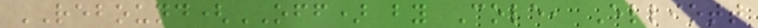REBOUND(OFF) by Cole, Elliott
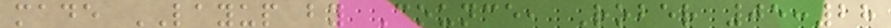made LAYUP by Counce, Rober 05:28
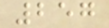257
